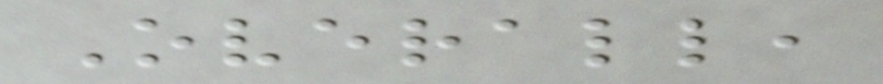Overall,
